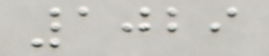1029
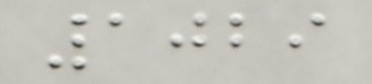1029
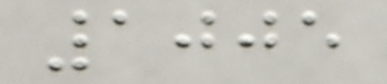1005
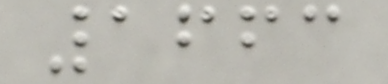1663
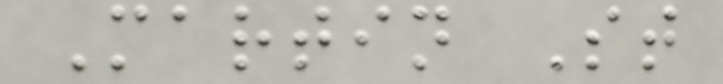Martin St
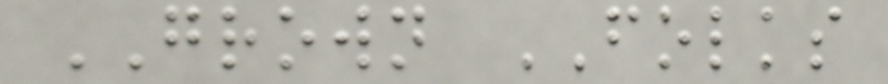GROWN FOLKS
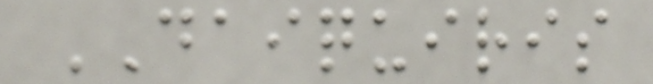DAIQUIRIS
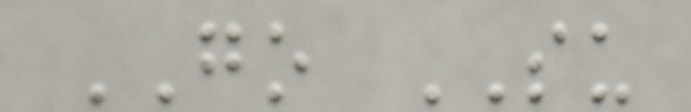GO SU
